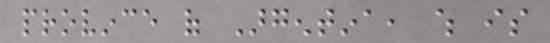province of Argentina, which is
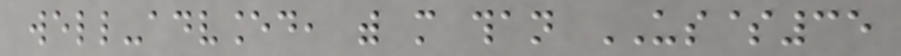well-advanced, with more than US$35
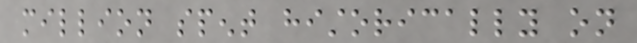million spent historically on
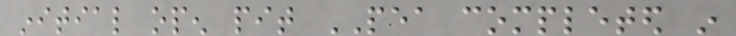initial open pit PEA completed in
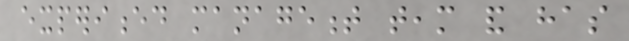experienced management team and has
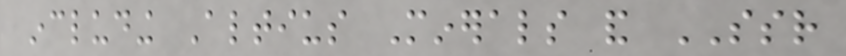including Altius Minerals and SSR
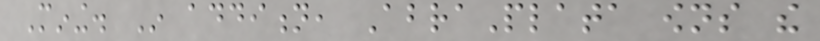Mining. In addition, AbraPlata owns the
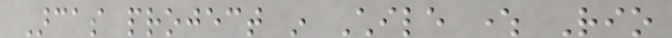Arcas project in Chile where Rio
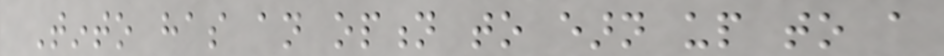Tinto has an option to earn up to a
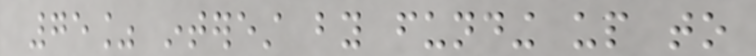75% interest by funding up to
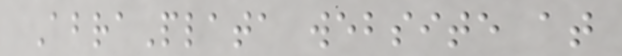AbraPlata website at
